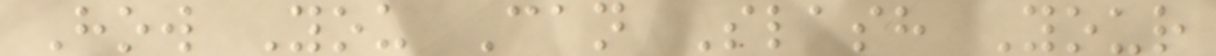How You Can Slash Your
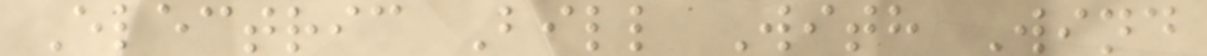Electric Bill With Wind
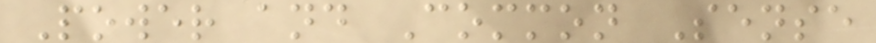Power and Common Sense
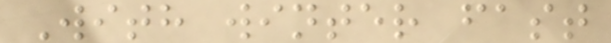With winter fast
